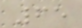65
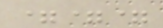===
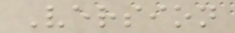Version
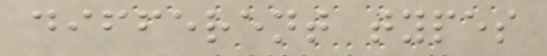different types
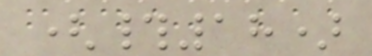(#18)
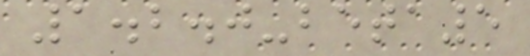1.2.0-beta5
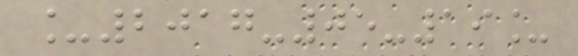_2017-05-19_
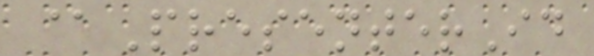@PresenterId
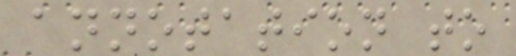annotation to
